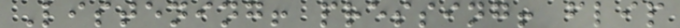Listening! pressing! flip
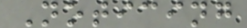Noticing
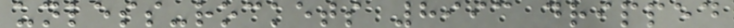unless-rockets 8993 dripped
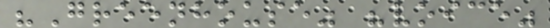"Greenhouse" "voice"
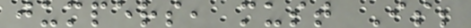jumpers, must Is;
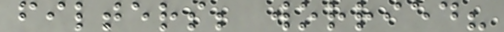filters; worried?
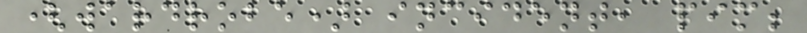(wardrobe) incident, pim;
